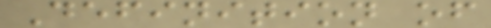Definition of
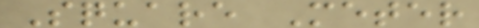Square Meter
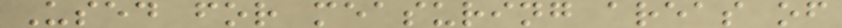Used for measuring areas of
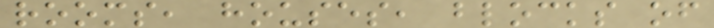rooms, houses, blocks of
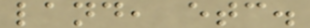land, etc.
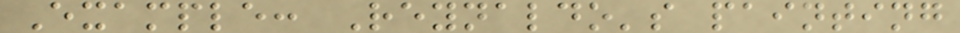Example: Reynaldo's painting
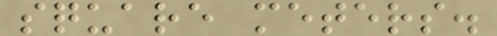square meters.
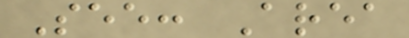See: Area
